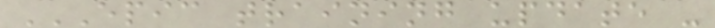EPIC TRAINING UPDATE -
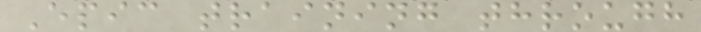Epic training through
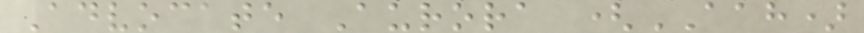Advocate Aurora (AAH)
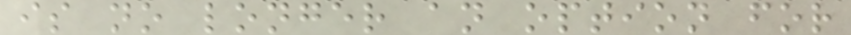is no longer an option for
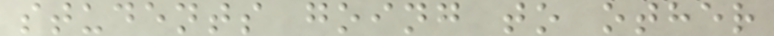students going to other
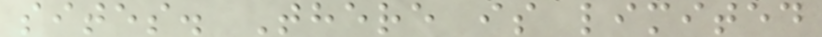sites. There is limited
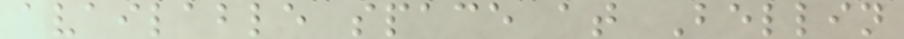available space at Bellin
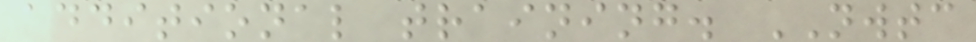additional training. NWTC
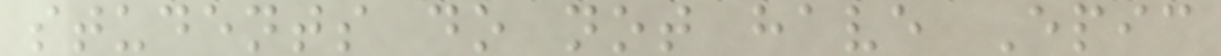students do not have Epic
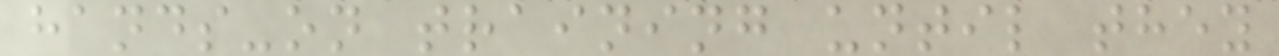hands-on training until they
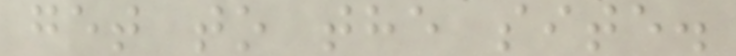get to the site.
